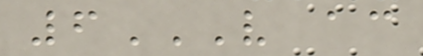6V AC
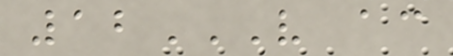12V AC
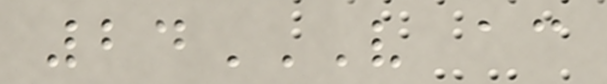24V AC
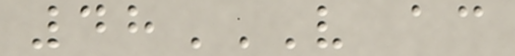48V AC
